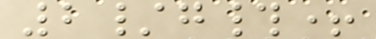2/g#+
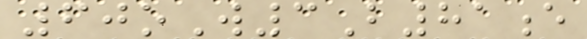60oW3B81e
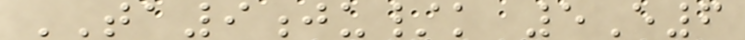TA9ju/k 5E6
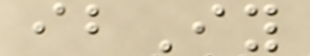ibIy
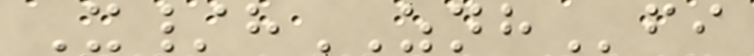X/hZNHfi
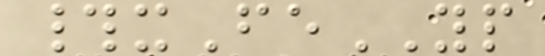#xFeYP
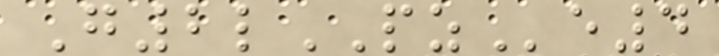G2lPZe4
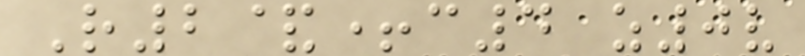R2&+c4 z0v
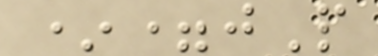*=jP
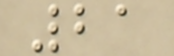21
